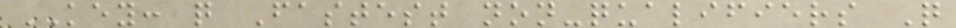KEY: q Fastest non-qualifiers Q
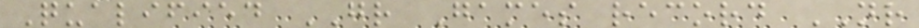Qualified GR Games record NR
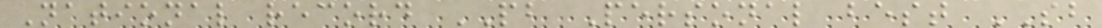National record PB Personal best SB
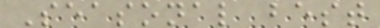Seasonal best
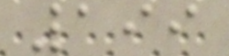199
